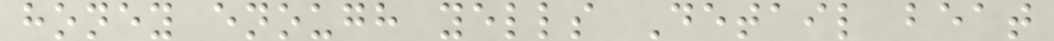honey enough yells Detail beat
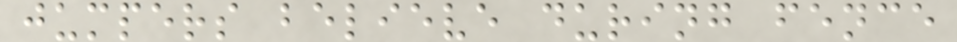jumpers believe during fence
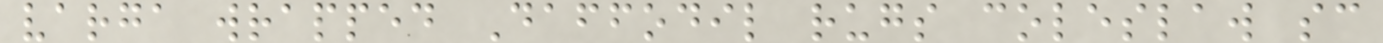varga wrapped Daffodil rugs coleslaw sc
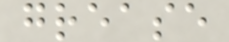grease
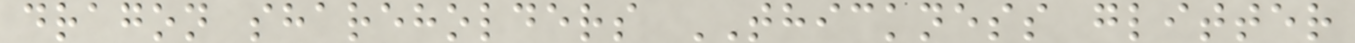dragon shareholders THICKNESS glitter
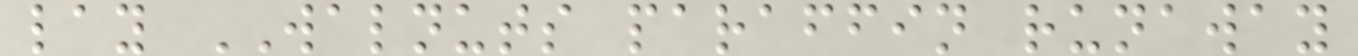lay WALNUTS paraffin runaway
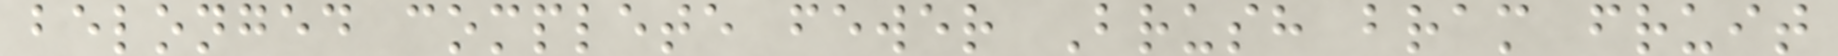belonged complete fewer Brush bram fruit
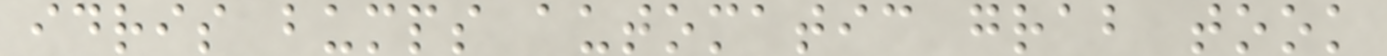idris bumps automatic grab took
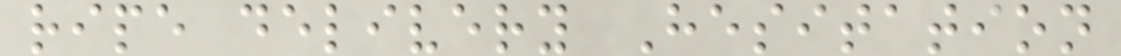ripe delivery Hesitation
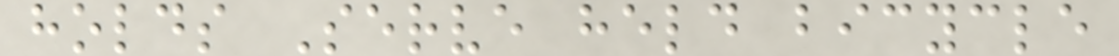holds Serve held bicycle
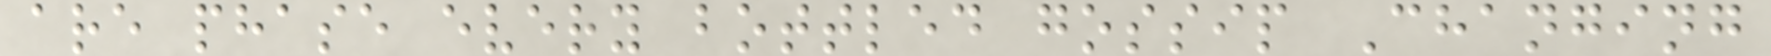are phase every bottled gossip Changing
